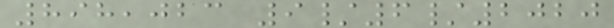898,023 9/6/2020
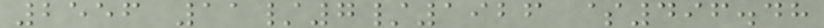2556 11/7/1926 $496.48
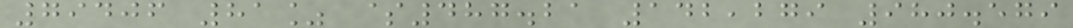79406 81% $487.21 142,279 980.579
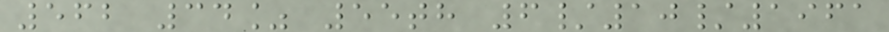562 34% 55th 6/10/1961
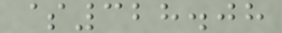$328.08
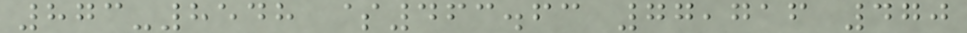873-8548 $463.63 77,716 470
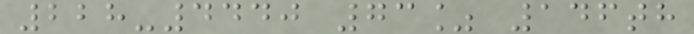228-4440 73% 146th
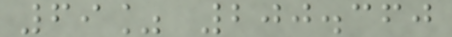69% 200.360
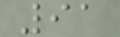91
